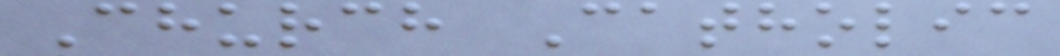Church Catholic
